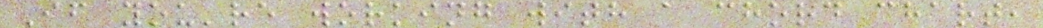If you're working with a chord chart,
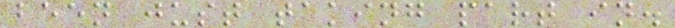been just taking part in.
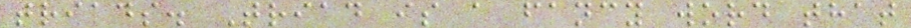triads. Triad is a fancy word that
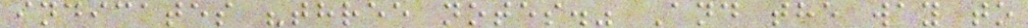indicates "three notes." And the way to
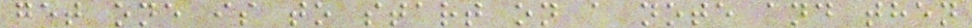get one is to start on a note and then
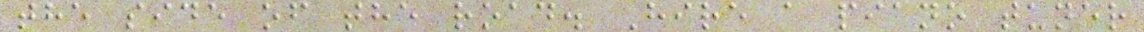the side of the road. Hire a piano tuner
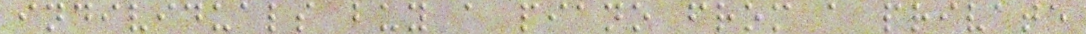individuals buy a piano from a private
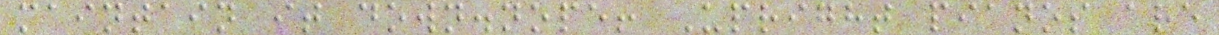maintain it down.nope! Upright pianos are
